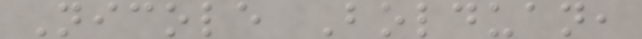Nicole Bolduan,
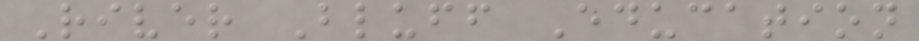River Bluff Education
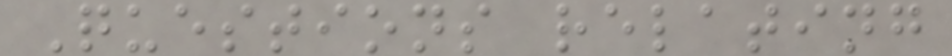Questions relating
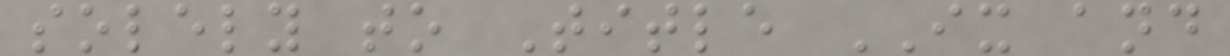solely to Title IX and
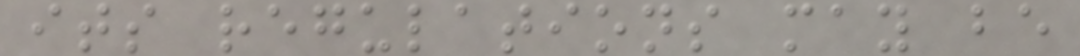its regulations may be
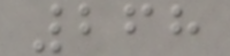268
